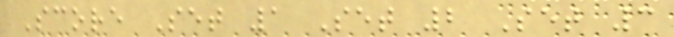Score Set 1 Set 2 Set 3
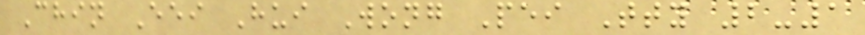Chin Eei Hui Wong Pei Tty 2-1
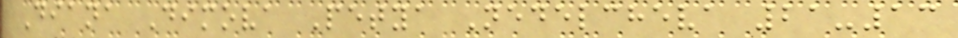Diana Dimova Petya Nedelcheva 21-13
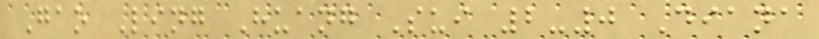Gao Ling Huang Sui 2-0 Diana
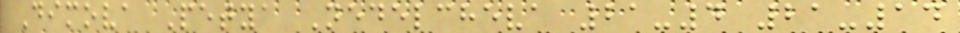Dimova Petya Nedelcheva 21-4 21-14
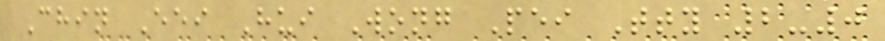Chin Eei Hui Wong Pei Tty 2-0
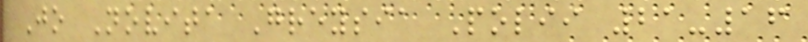Jo Novita Greysia Polii 21-16
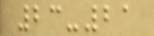23-21
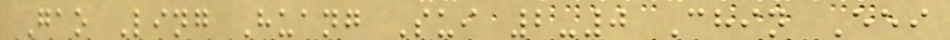Gao Ling Huang Sui 2-0 Chin Eei
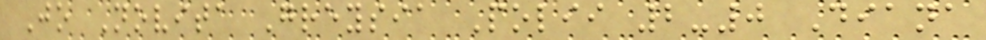Jo Novita Greysia Polii 2-0 Diana
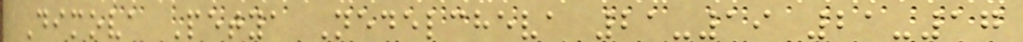Dimova Petya Nedelcheva 21-19 21-17
